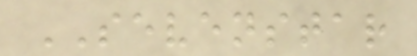SEVENSTAR
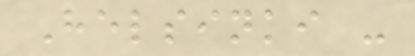Helsinki -
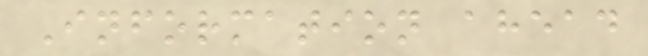Information ahead
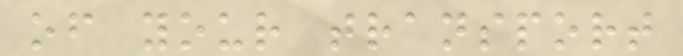of your transport
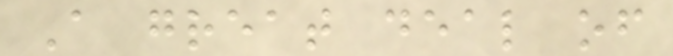A great deal of
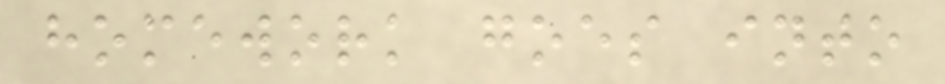homework goes into
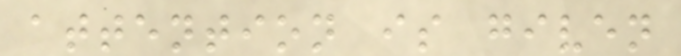attention is given
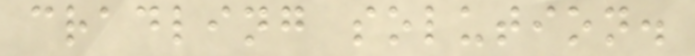cradling solution.
